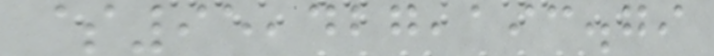$95,427,193.79
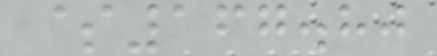$167.80
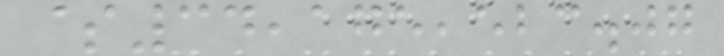$34,175,523.07
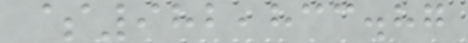$982,833.87
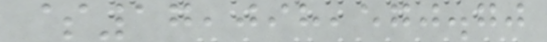$17,098,570.70
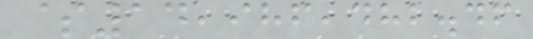$14,986,482.46
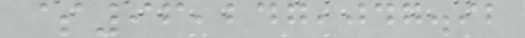$96,247,047.92
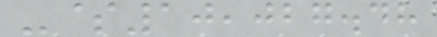-$10,027.48
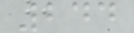244
